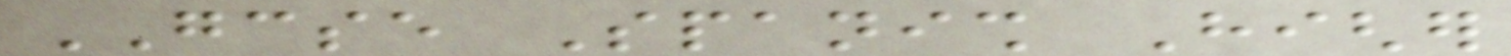GCSE Spanish Higher
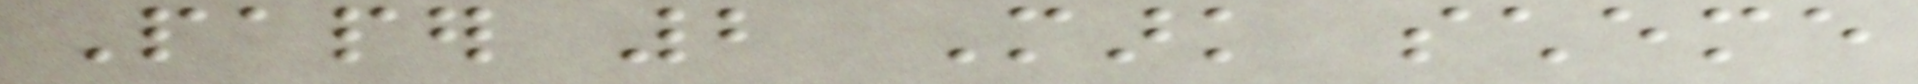Paper 2 Mark scheme
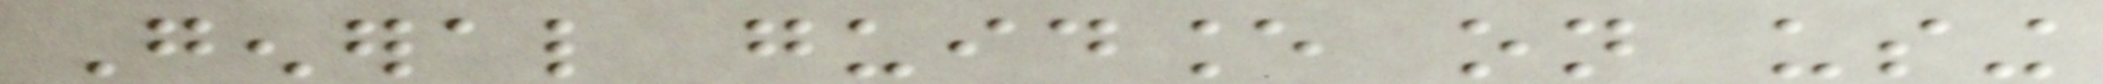General guidance on using
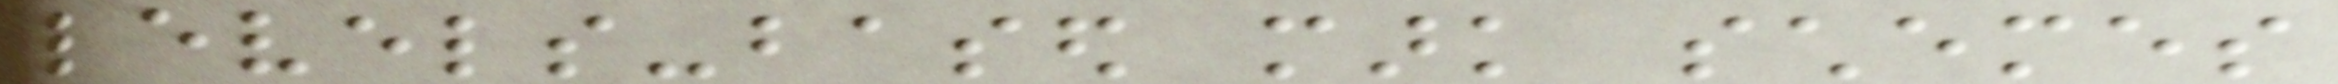levels-based mark schemes
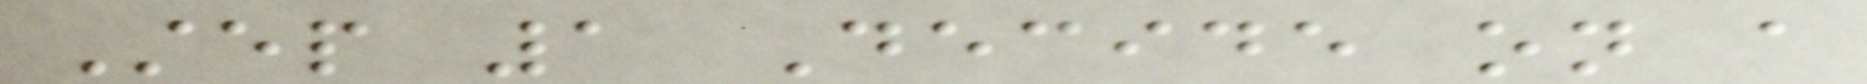Step 1 Decide on a
